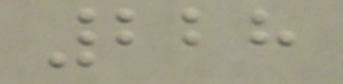228
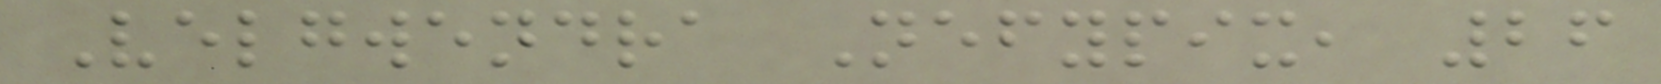Velgwendra Nefypix, 26
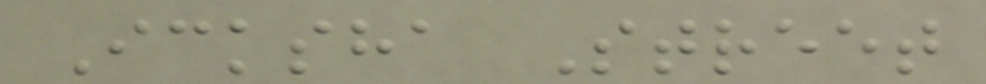Icksha Street
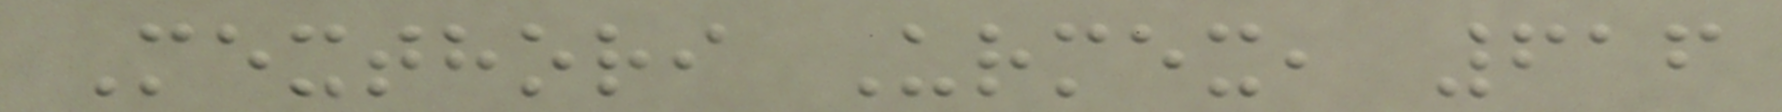Mexthori Urmex, 616
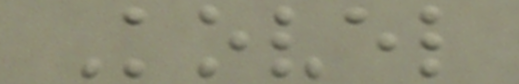Kovel
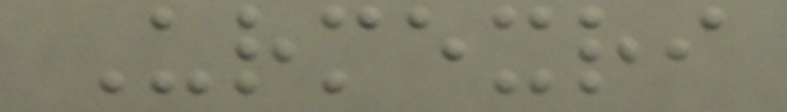Urmexri
